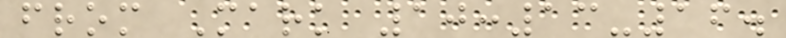from Mark 10:13-16.
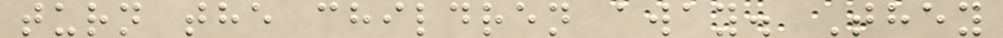turn the children away. They
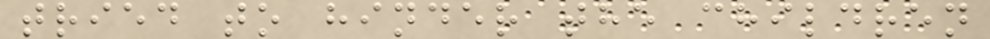tried to hinder the children
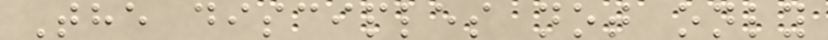The disciples not only
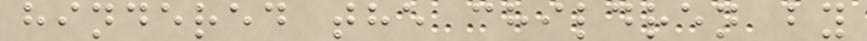hindered the children by
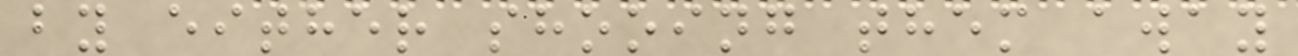by either shooing them away
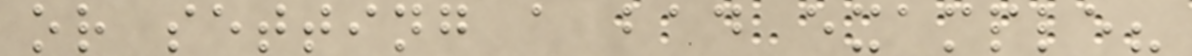or setting a bad example?
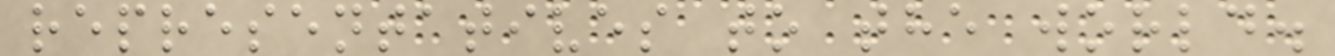representatives to the world.
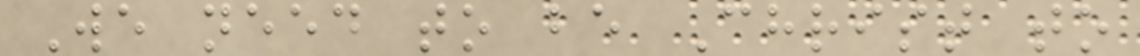We need to be Christ to
